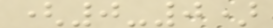(0-0)
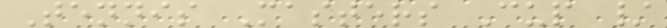Tennis Masters Cup /
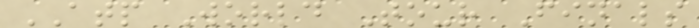ATP World Tour Finals
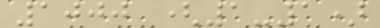1000 (1-1)
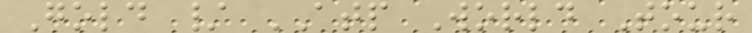Gold / ATP World Tour
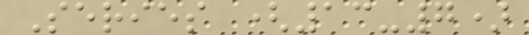Series (13-7)
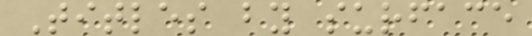Titles by surface
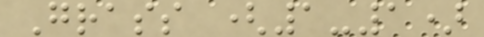Grass (1-1)
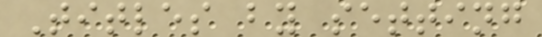Titles by setting
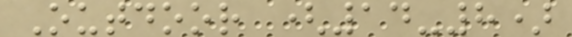Outdoor (14-8)
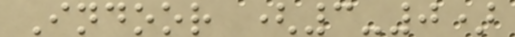Indoor (3-0)
